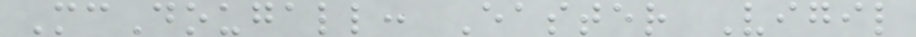McDougall: Easter Vigil
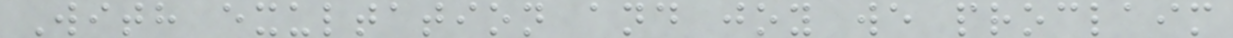With exultation and joy we proclaim
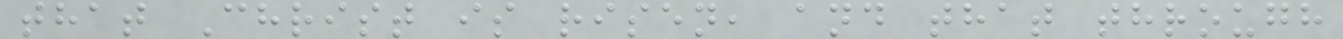that Christ is risen, and that through
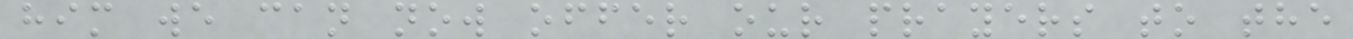him we can now offer our prayers to the
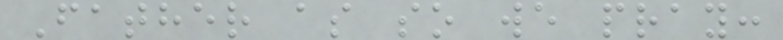Father as so we pray:
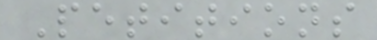Petitions
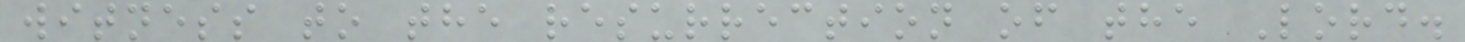witness to the resurrection of the Lord.
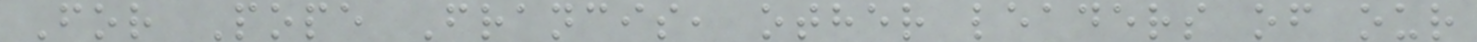For Pope Francis, other leaders of our
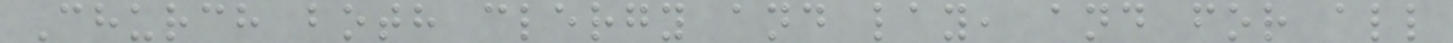Church both clergy and lay, and for all
